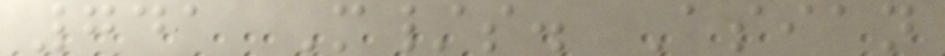741 M/s. Asian
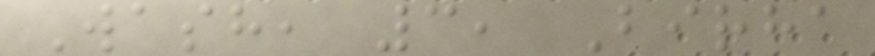Wash, 3, Birha
